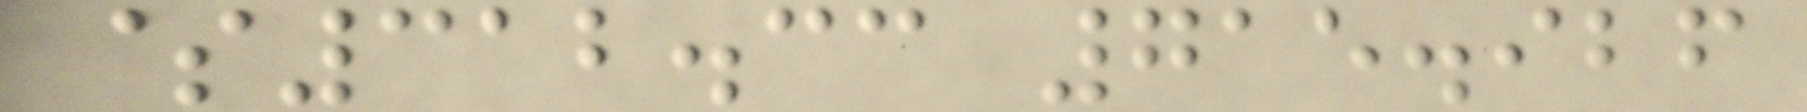$312.33 715.926
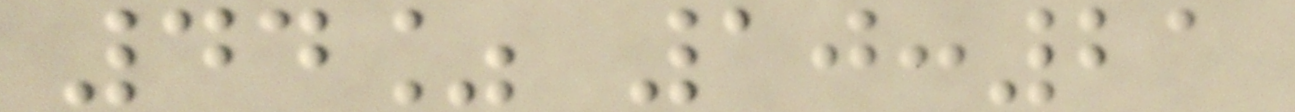44% 10:21
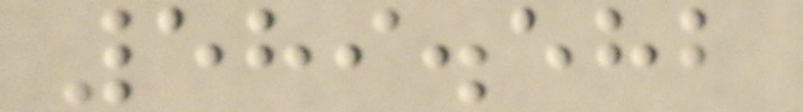589.582
